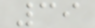39
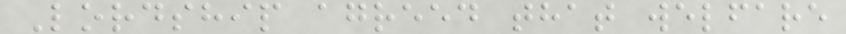Lordship agreed that welfare
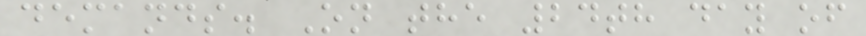demands. On the 24th day of
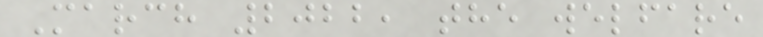March 2022, the welfare
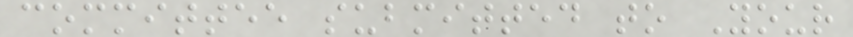committee submitted to Your
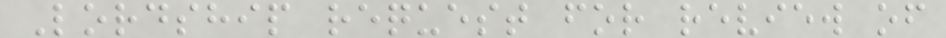Lordship request for review of
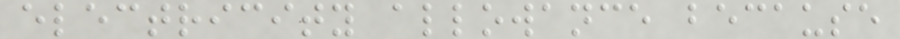electricity allowance because
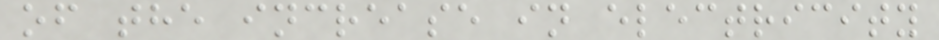of the increase in electricity
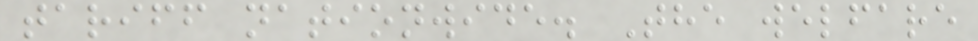tariff nationwide. The welfare
